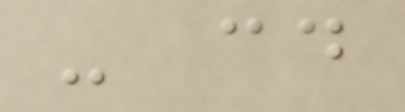- cd
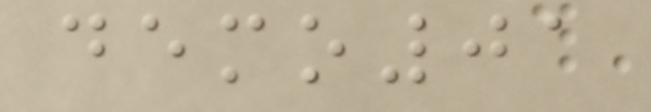demo01
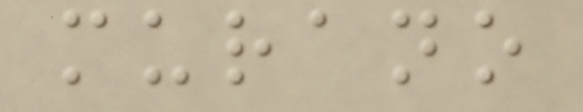murano
